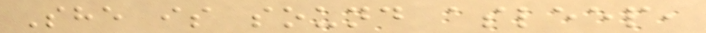She is sound asleep,
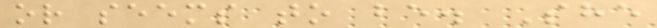or seems to be. She
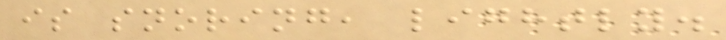is snoring, lightly.
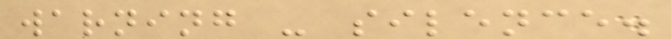warning - silence.
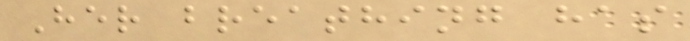Her breathing has
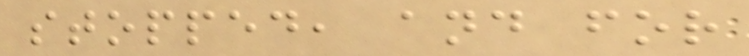stopped, and for
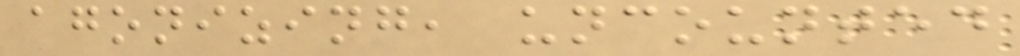agonizing, uncounted
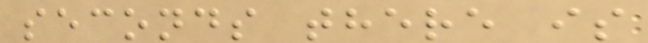seconds there is
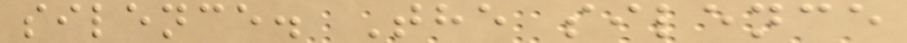silence. The silence
